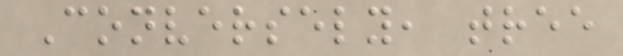Conversely, tree
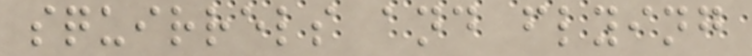squirrels and flying
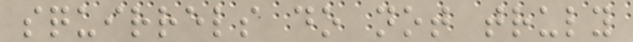squirrels do not truly
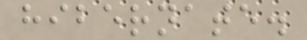hibernate.
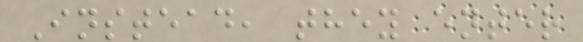Instead, they enter
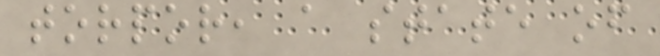torpor, a state of
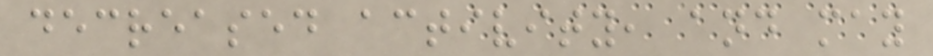decreased activity, and may
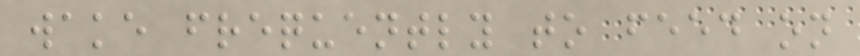wake frequently to feed on
